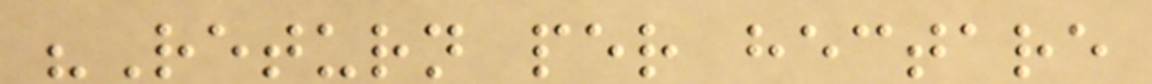"Return per hectare
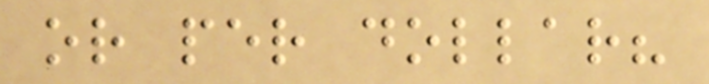or per dollar?
